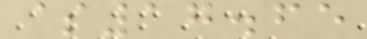$17.65
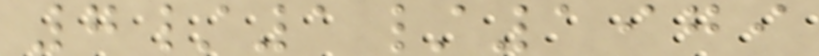7/1/1979
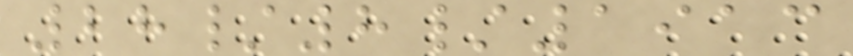28/8/1913
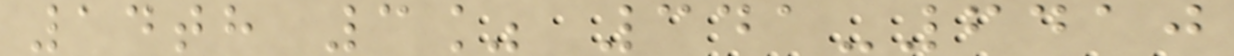14th 3% 341-6410
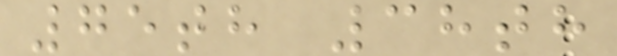75th 38th
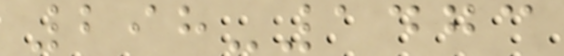298-1473
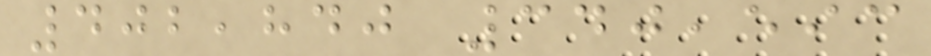402,840 340,593
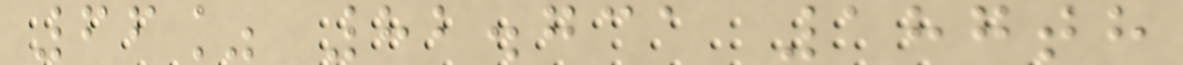66% 82.731 187th
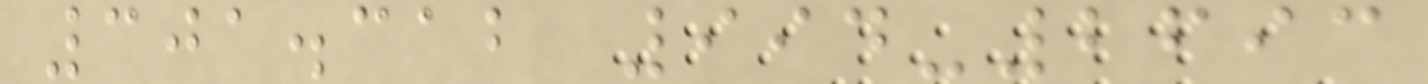301.312 994-2693
